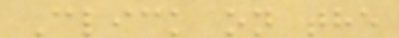Click on the
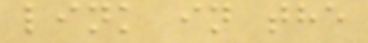link in the
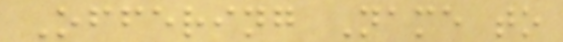Offering Name to
